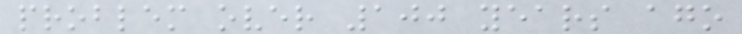problem over 100 years ago
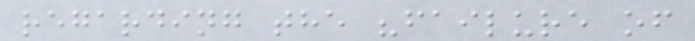regarding the "failure of
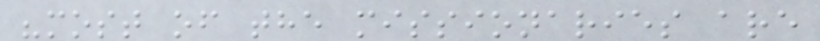"most of the missionaries are
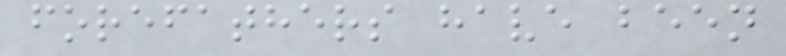forefathers have been
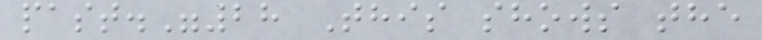past."28 This shows the
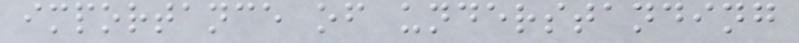importance of understanding
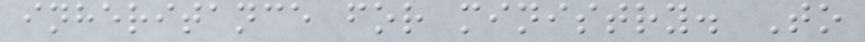inheritance for ministry. To
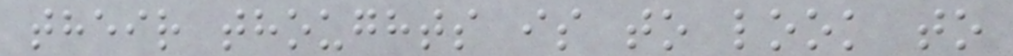their thoughts is to look to
